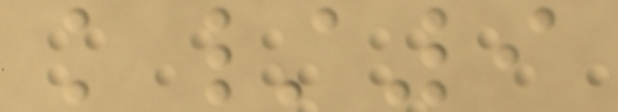k/9
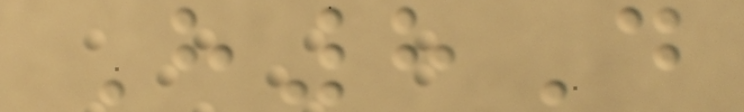H8D
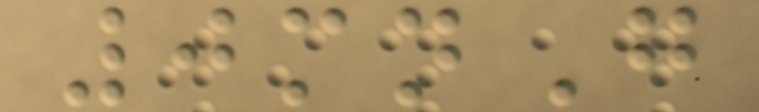0mnG
